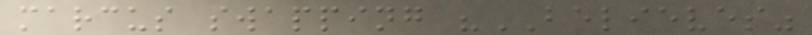marcus swapping "BELIEVES"
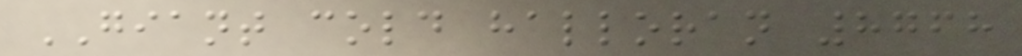GIANT cold halloran 8768
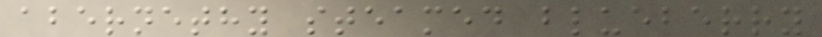abernethy steamed blueberry
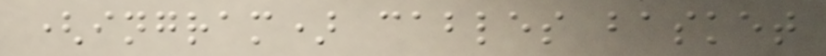(ingram) cables basket
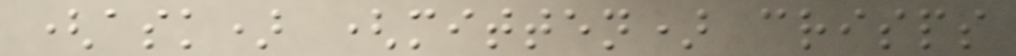(ask) (mitten) crisps
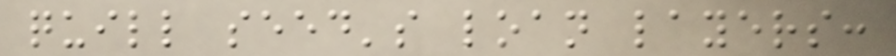quill seed's loan layers:
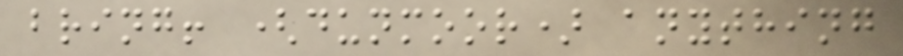bring! (dunmoor) anything
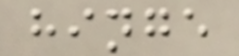hinge
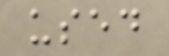used
